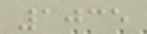1035
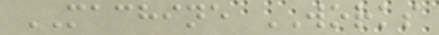MACHINE WORKS
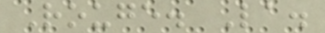Rouge. La.
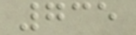735
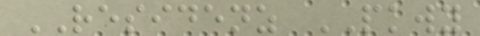RESIDENZ PKWY
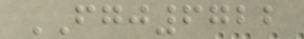FGJ6722
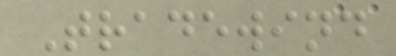Tradewind
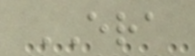ERA
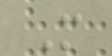M
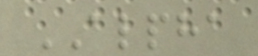ALPHA
